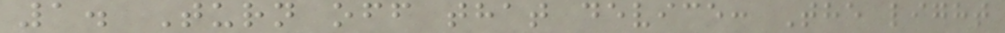1. Turn off that device: The light
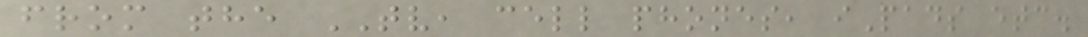from the TV, cell phones, iPads etc.
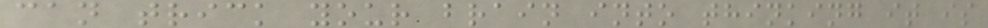can trick your brain into thinking it is
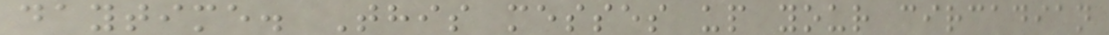daytime. This messes up your circadian
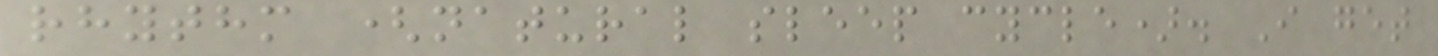rhythm (natural sleep cycle). I get
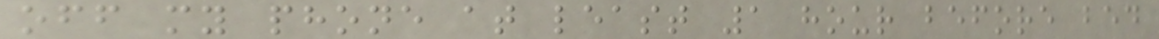off my phone at least 1 hour before bed
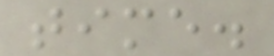time.
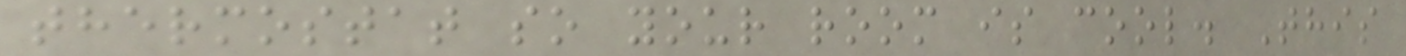thermostat so your room is cool. This
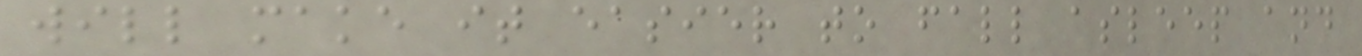will make it easier to fall asleep and
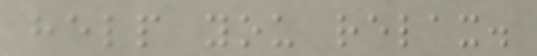help you relax.
